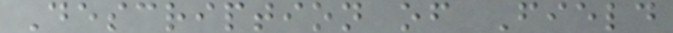Description of Field
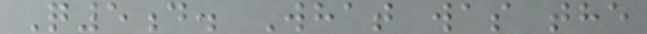Q5d. What was the
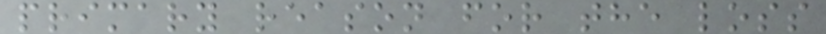primary reason for the loss
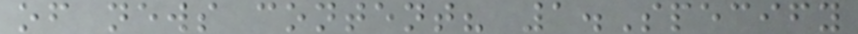of news content? 1.Specify
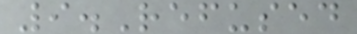9.Refused
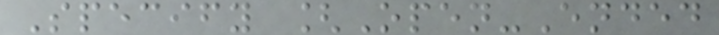Specify [Open-Ended
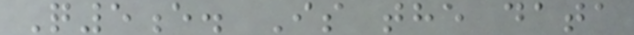Q5e. Is the data
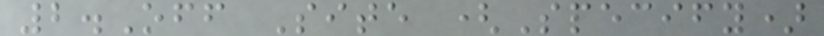2.Off Site (Specify)
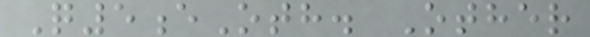Q5eOth. Other
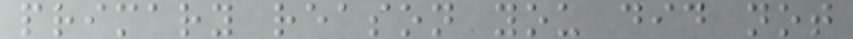primary reason you did not
